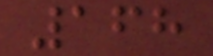168
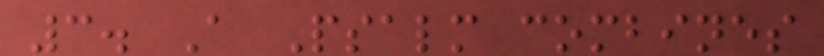3. A Psalm combines
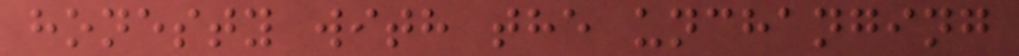honesty with the unchanging
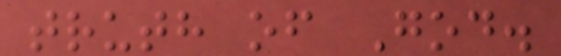truth of God.
